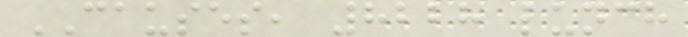CAUSES, 8228 lunch
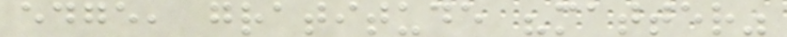edge, gratitude "matter"
